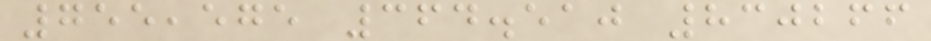755,575 364.510 830266
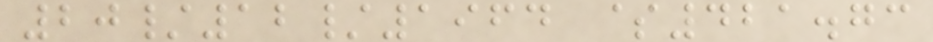20/12/1964 $421.73
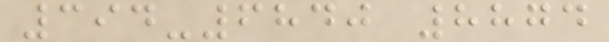394-6840 8874
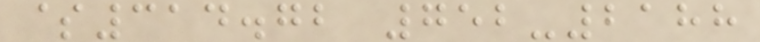$314.72 752-2188
